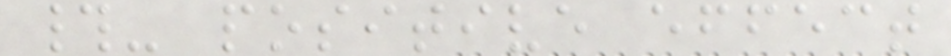#- positive effect
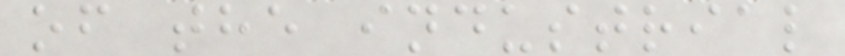of the industrial
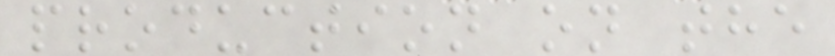production on the
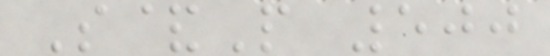S&P 500
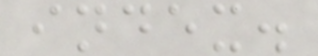index.
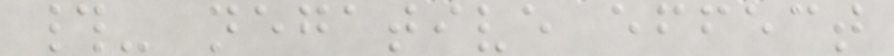#- negative effect
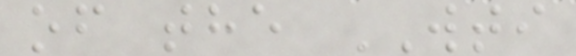of the WTI
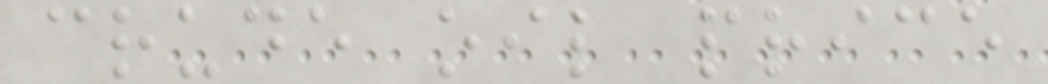crude oil price
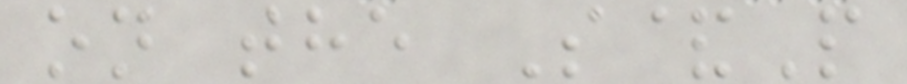on the S&P
